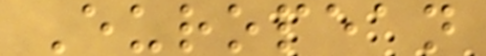European
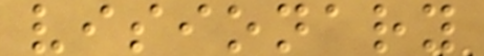visionary
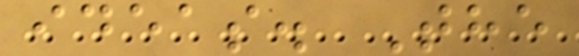ideas. The
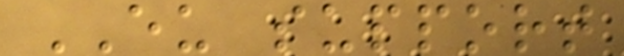EU support
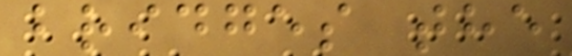bridges the
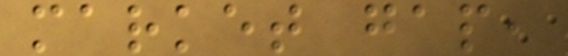market gap,
